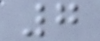7
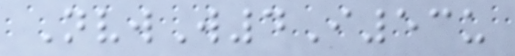NvwW4I53u
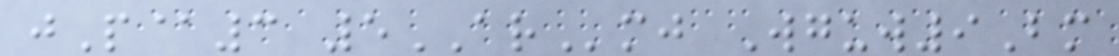jP@3 5ARmj Wguw9Bm
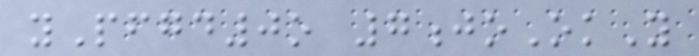yPfgd0o 7joOkY
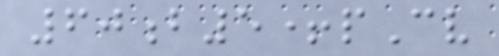60b5+pCv
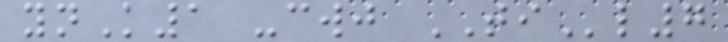ynK1 -cwj TIl7
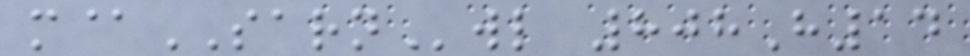m@SARNwl 808H14
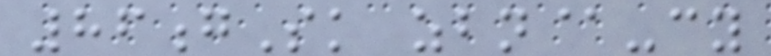86gSk zbn@-cy
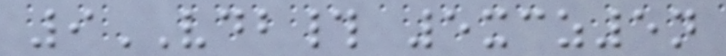9VDB# 5xcz5n
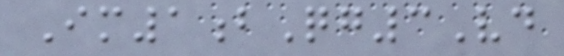Im1bQg3Vd
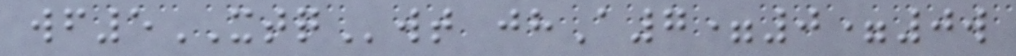wf5XTQwt jhA7=0=0w
